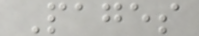Pages
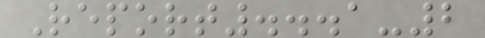Report...1-2
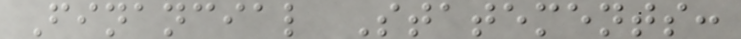Financial Statements:
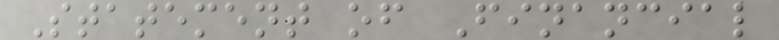Statement of Financial
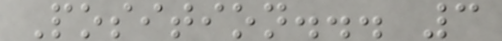Position... 3
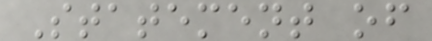Statement of
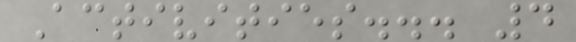Activities... 4
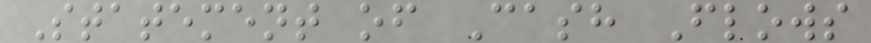Statement of Cash Flows
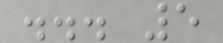... 5
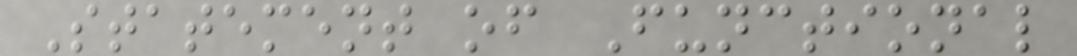Statement of Functional
